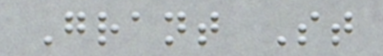Grant St
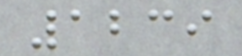1239
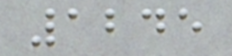1245
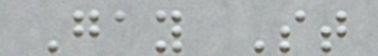Gay St
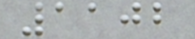1102
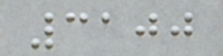3100
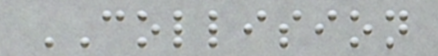COLLISION
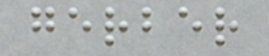gerber
